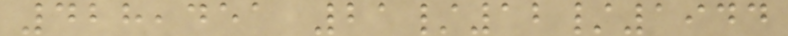428,451 21/12/1944
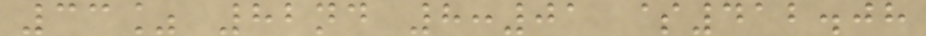33% 82nd 8:01 $412.08
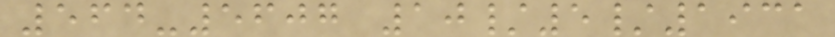564-5607 10/5/1931
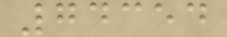74354
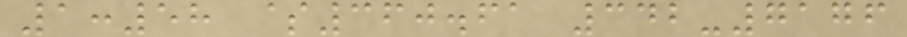1:58 $360.61 342-7176
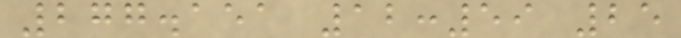277.151 12:59 25
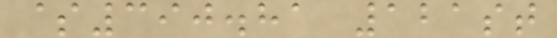$390.81 121st
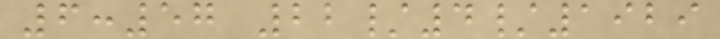6:57 22/4/1929
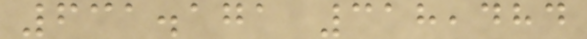631.171 318,484
